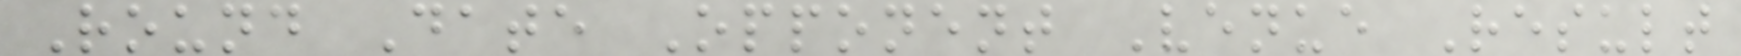Round Date Opponent Venue Result
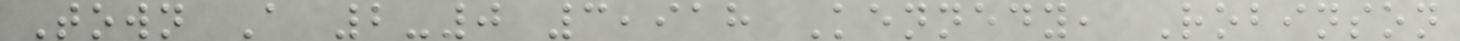Town A 2-0 3,918 Kennedy, Robinson
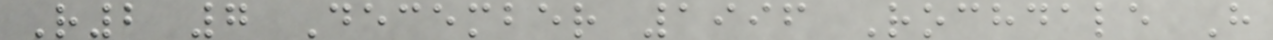R2 7 December 1996 Rochdale H
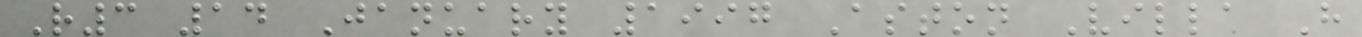R3 14 January 1997 Aston Villa H
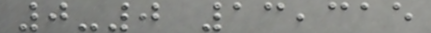0-0 13,315
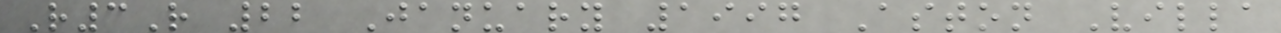R3R 22 January 1997 Aston Villa
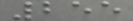255
